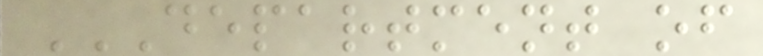DEPARTMENT OF
